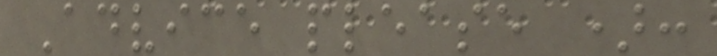Advice please ):
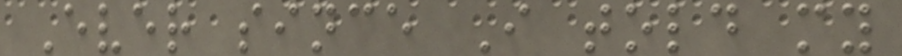Ever since I told my
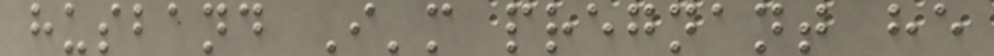husband I'm pregnant he
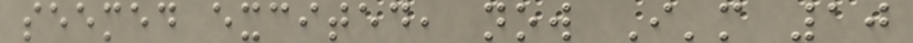seemed excited, now I'm 10
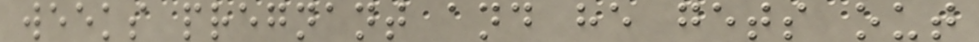weeks pregnant and he gets out
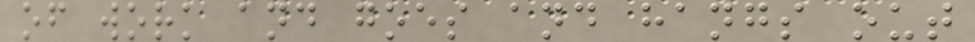of work and goes and hangs out
